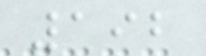192
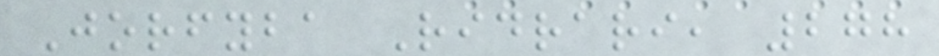Jorfyba Ridrari, 278
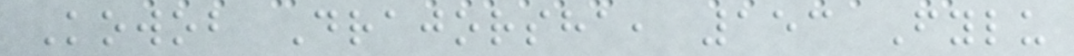Kowob Drajorsha, 153 Fylu
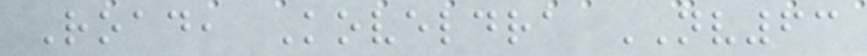Road, Koveldra NV63
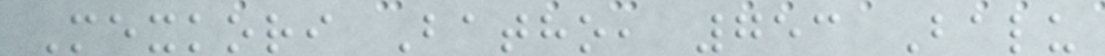Mexkori Batho, 753 Balu
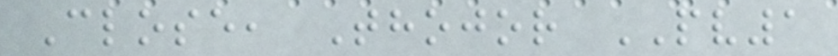Close, Thojor PV1
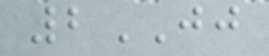2JJ
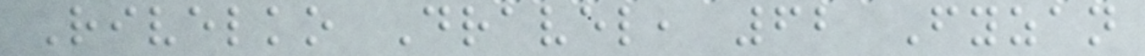Rivelko Dravel, 62 Fyzan
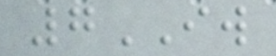7IW
